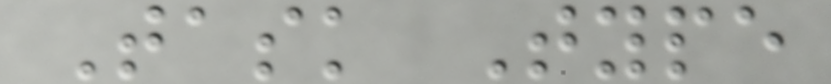Task Type
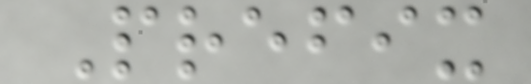Prefix
